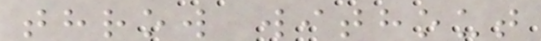throw without
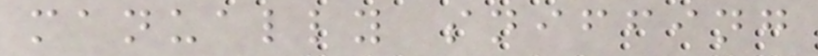manually sniffing
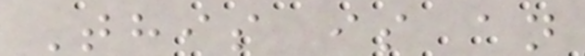This is an
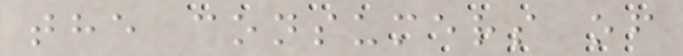the consumers of
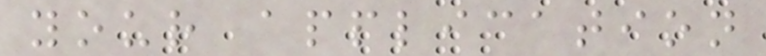your application
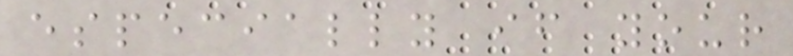especially if your
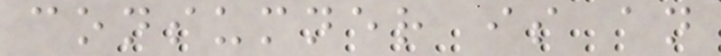consumner is an
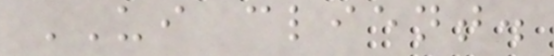UI client.
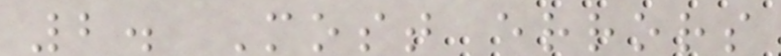2. Most errors
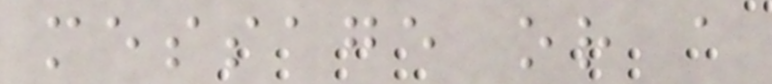message or a
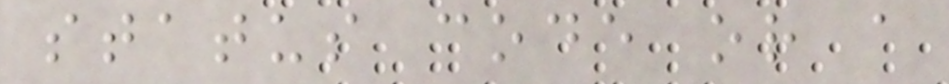status code or a
